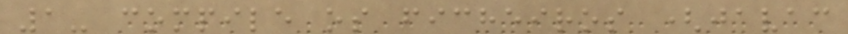1- compile os ficheiros (javac
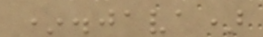*.java)
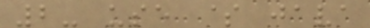2- use $ java
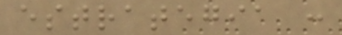estrategia :
